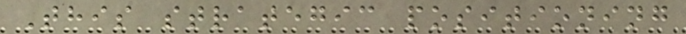This strategic positioning
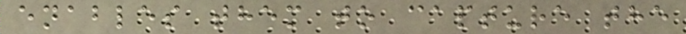enables them to capture the
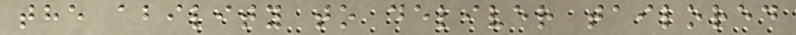the ability to deliver tailored
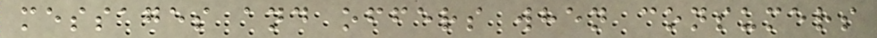messages and offers when consumers
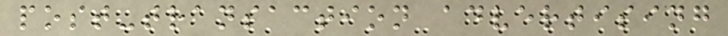post-transaction advertising
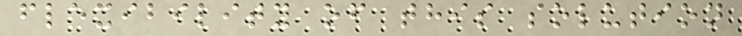flexibility of this solution
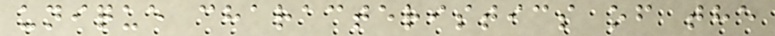unique characteristics of the
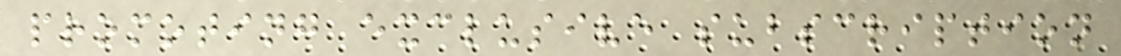promoting exclusive subscription
